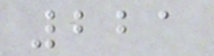221
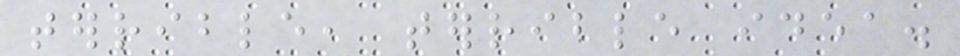terrible, terrible idea.
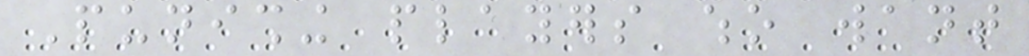Punishing players who want
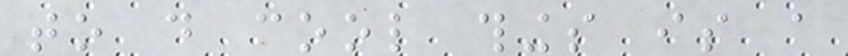to do cool things is a
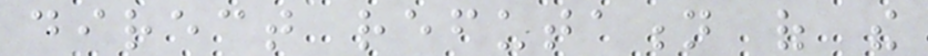direct refutation of the
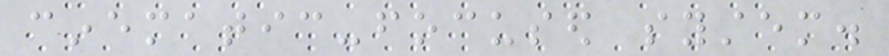cinematic-focused system.
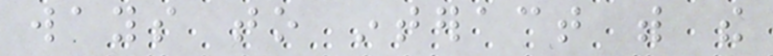ways to interact with the
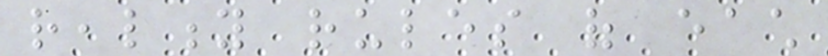reality rules of each
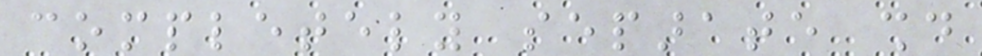completely separate should
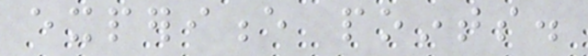experience points.
